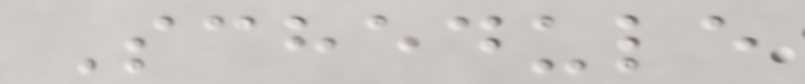Schedule
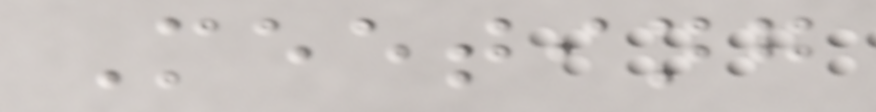Meeting
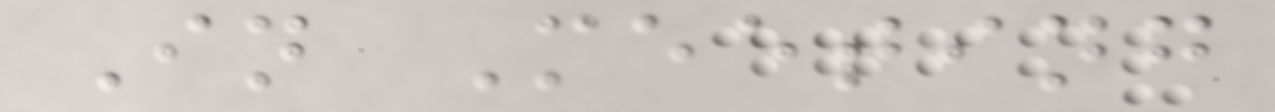In Meeting
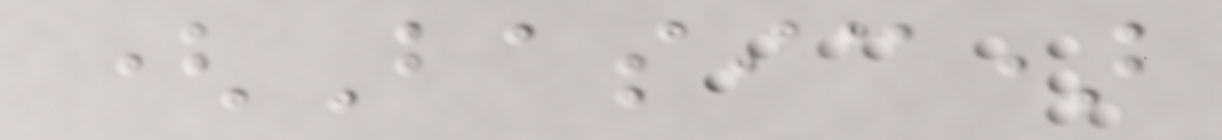(Basic)
